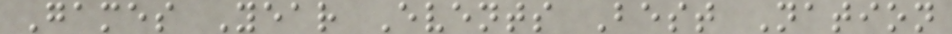Games Year Events Best Nation
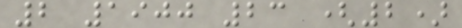2 1900 23 (2)
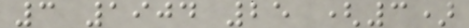3 1904 25 (3)
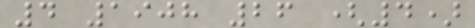4 1908 26 (4)
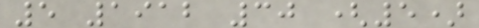5 1912 30 (5)
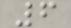6
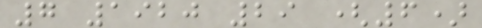7 1920 29 (6)
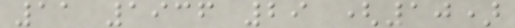11 1936 29 (10)
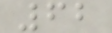62
